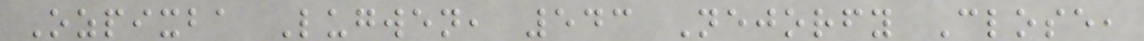Ozpixba Lugwen, 543 Nejorfy Close,
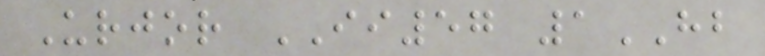Urjor II57 1HB
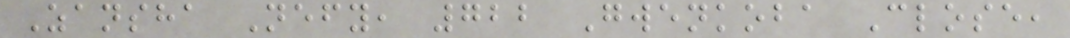Zansha Nefy, 722 Gwenkoba Close,
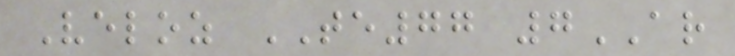Veloz TE77 7AR
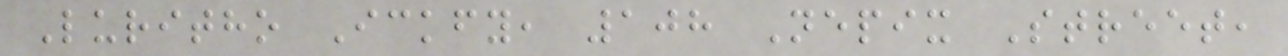Luritho Ickfy, 108 Nepix Street,
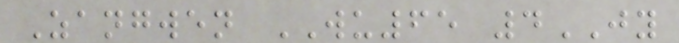Zangwen WU65 4JY
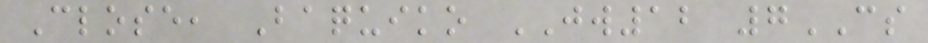Close, Baquiko JW12 7CS
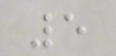5
